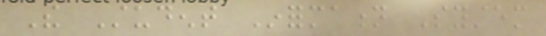The Student Information System
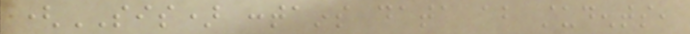(SIS) contains data about students,
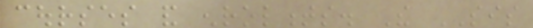courses and enrolments. The SIS
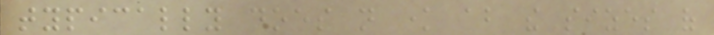typically does not know about the sizes of
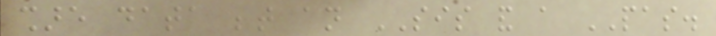share data between an SIS and a PAS.
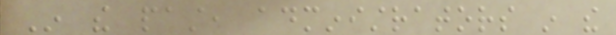In the past, administrators in the
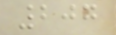207
